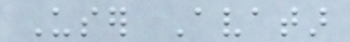User Avatar
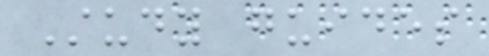Study guides
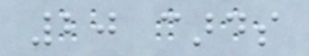20 cards
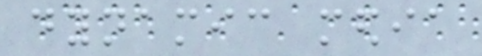dynamic media
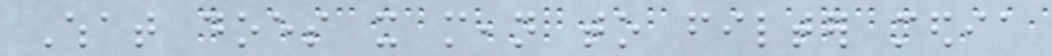What does it mean to filter media
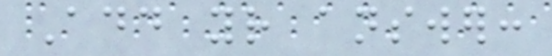Add your answer:
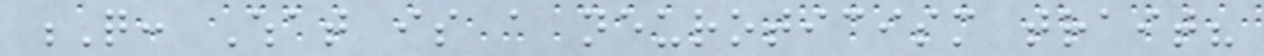Q: What is a neuroticism trait?
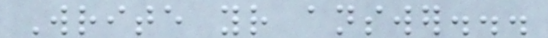Write your answer...
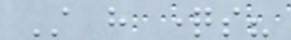Still have questions?
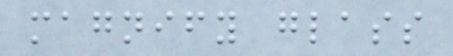magnify glass
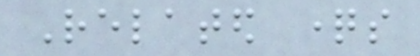Related questions
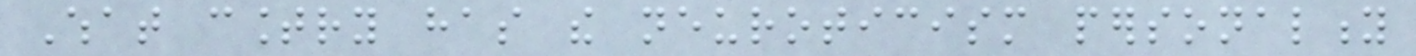What country has the neuroticism personality
